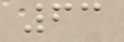63
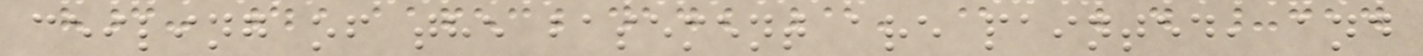ceiling of the basement are painted, and
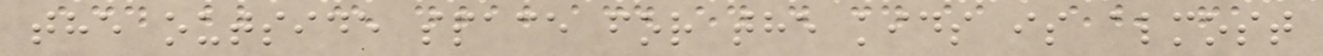the outside space for the kids is almost
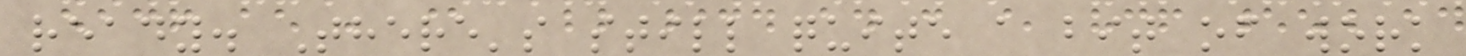ready. There's still quite a bit of work
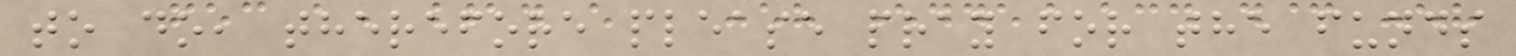to do, therefore please pray for the funds
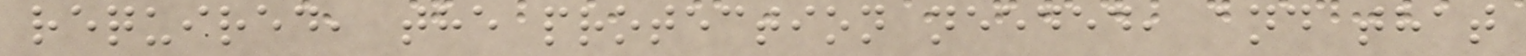required, the protection needed, and that
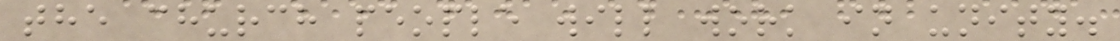the church people will work in unity.
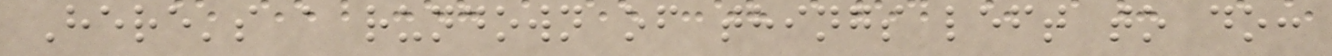Here's a rundown of things left to do:
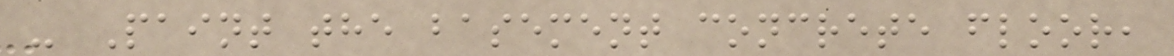- Paint the basement concrete floor,
